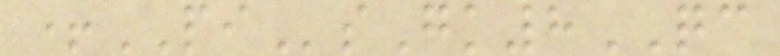+PIsGk8QC
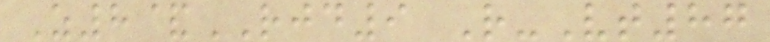Z8&RJD9 R-Vt87
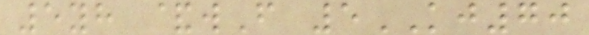5yh &wF 5KJ70
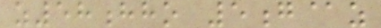z58hho 5g@z
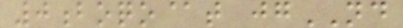0boqo@t jgND
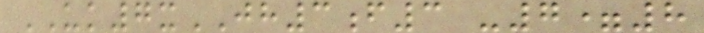UK7xJH3f3 -7=8
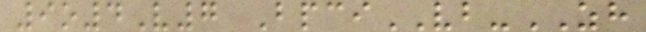9o4V7 BpciVB-ZH
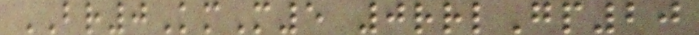BR0KmM5 0rrlGp20
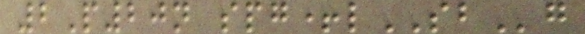2P20n spg+lSBg
